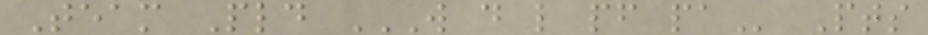Team Pld W D L PF PA Pts
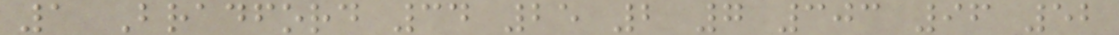1 Bradford 34 25 2 7 303 96 52
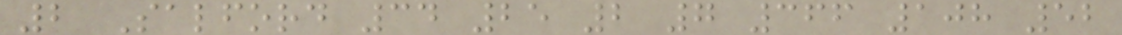2 Salford 34 25 2 7 366 108 52
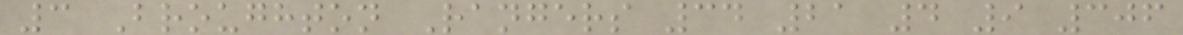3 Broughton Rangers 34 21 4 9 306
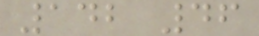142 46
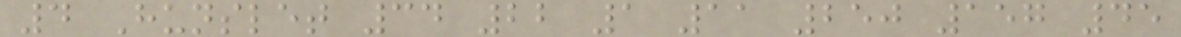4 Hunslet 34 22 1 11 250 157 45
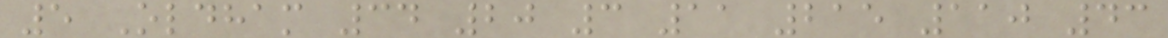5 Oldham 34 20 3 11 215 110 43
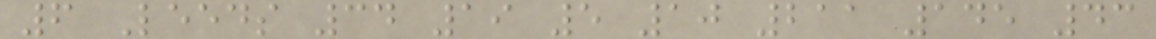6 Leeds 34 19 5 10 211 145 43
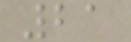21
